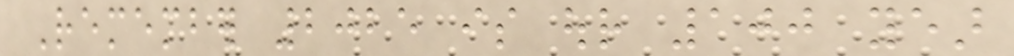Remember 2025 is our 100 year
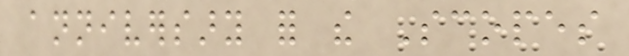anniversary for the Scopes
